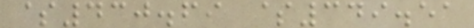$430.69 $349.51
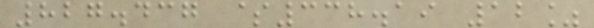827.437 $338.19 12%
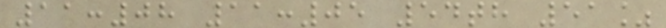11:08 11:05 54th 51%
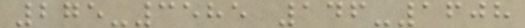275-3585 146-1608
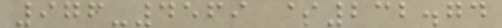976-4569 $232.74
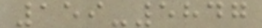159-5847
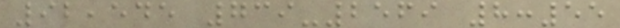92,545 739-2569 8:55
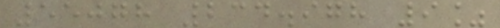55078 234.978 9%
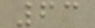63
